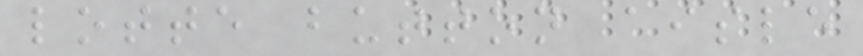lotte button aisle
